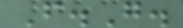F.G.
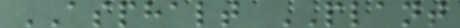ASPHALT PLANT
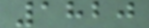1820
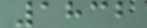1832
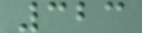323
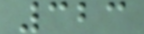323
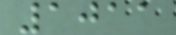1011
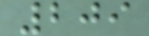209
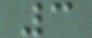3
